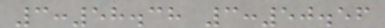3:58.38 3:50.56
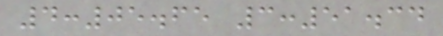4:05.65 3:51.34
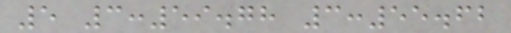5 3:59.78 3:55.62
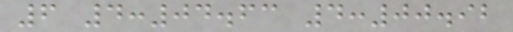6 4:04.63 4:00.92
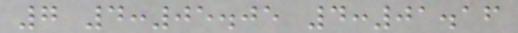7 4:05.05 4:01.16
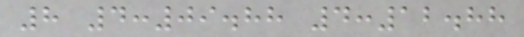8 4:09.88 4:12.88
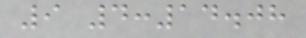9 4:14.08
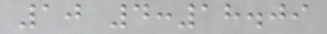10 4:18.09
